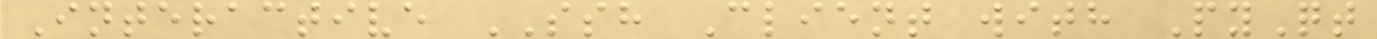Interactive SSH Client with PyQt
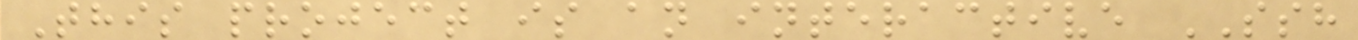This project is an interactive SSH
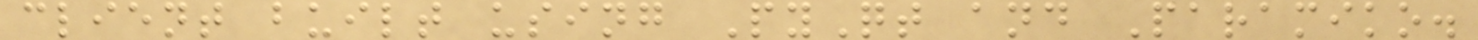client built using PyQt and Paramiko.
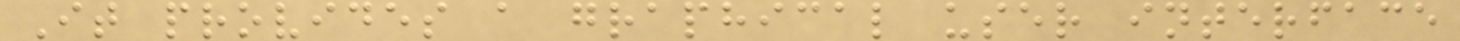It provides a graphical user interface
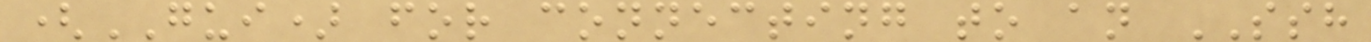(GUI) for connecting to an SSH
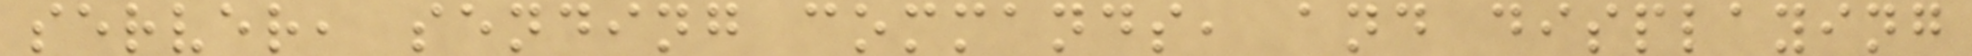server, sending commands, and displaying
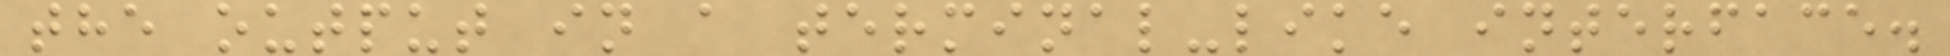the output in a terminal-like interface.
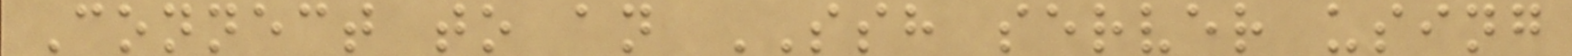Connect to an SSH server using
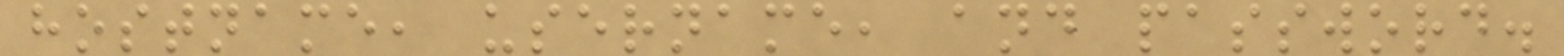hostname, username, and password.
